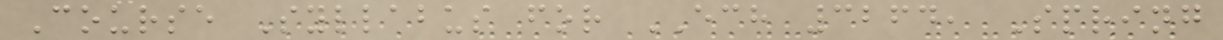Course Syllabus for ECH 3264, Spring
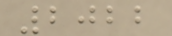2022
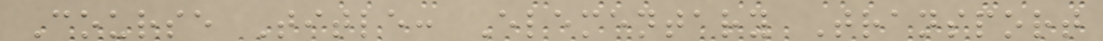Course Title: Elementary Transport
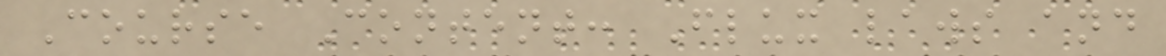Course Content: Flux laws and
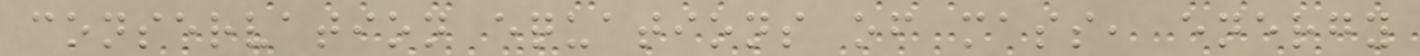conservation equations of mass, energy
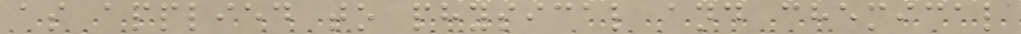as applied to physical and chemical
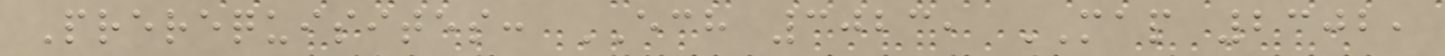Prerequisites: ECH 3023, MAP 2302,
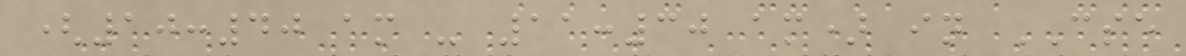(10:40 am - 11:30 am) in CSE
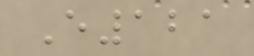E121
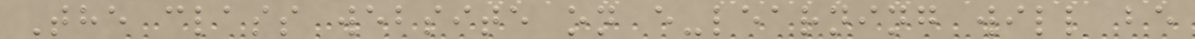The class website on e-learning will be
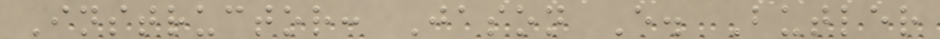Instructor: Jason E. Butler
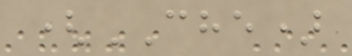(CHE)
